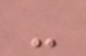-
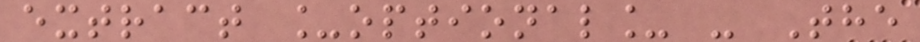extract _optional_ - The
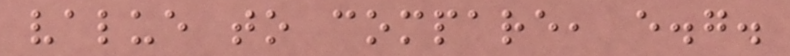value to compare, e.g.
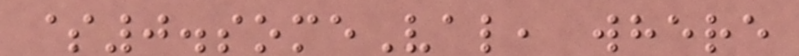$0.someVal, where
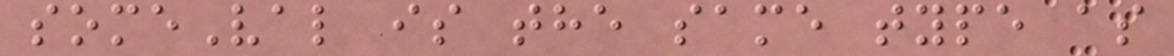someVal is the same type as
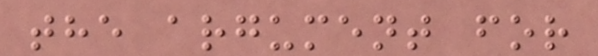the argument for
